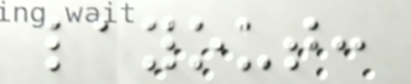layout:
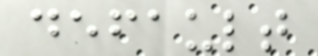default
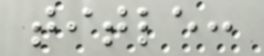title:
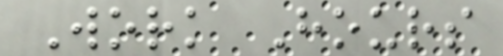Work Hours
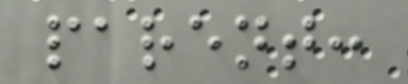parent:
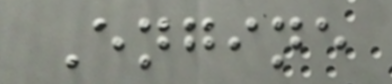Engine
